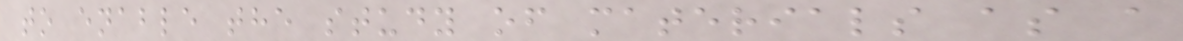to enable the study of materials as a
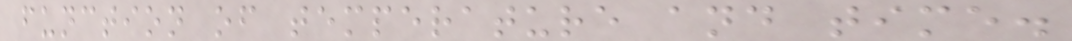function of temperature and time.
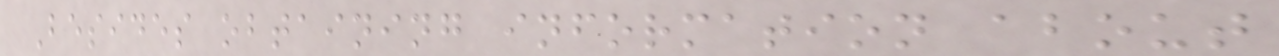Besides obtaining information about
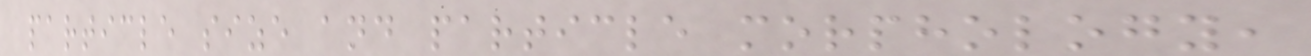particle size and particle morphology,
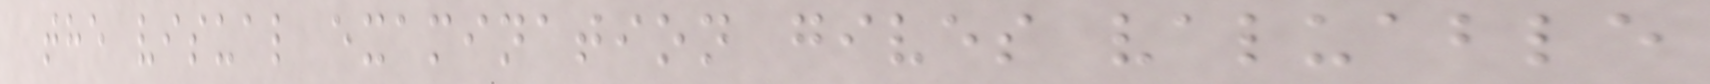the visual examination gives valuable
